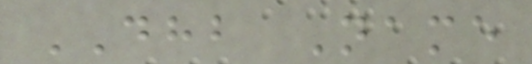DHB Name
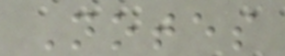Notes
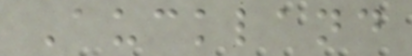Auckland
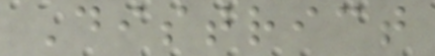District
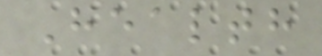Health
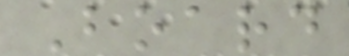Board
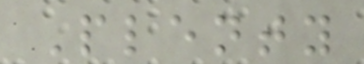Plenty
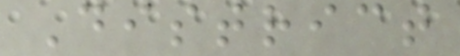District
